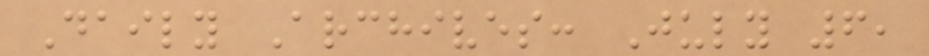Daily Archives: July 6,
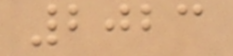2023
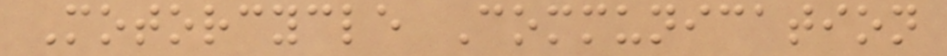Motorcycle Communication
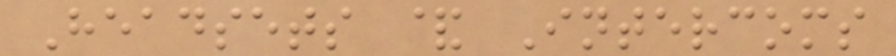Headsets & Intercoms
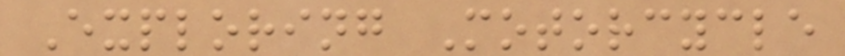Exploring Motorcycle
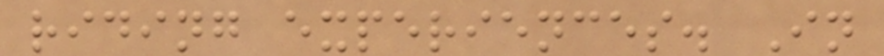riding experiences. In
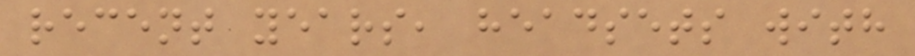recent years, headsets with
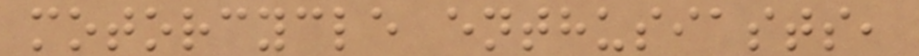motorcycle enthusiasts,
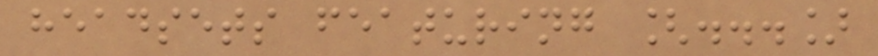headsets featuring [...]
